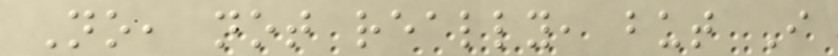No, not really, but I
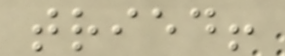tried!
